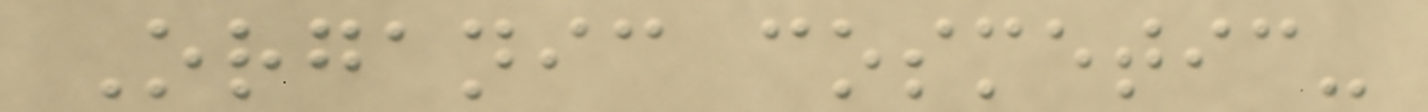Organic cosmetic-
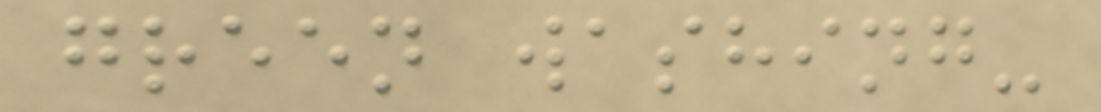green washing-
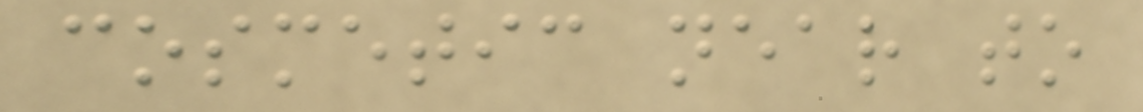cosmetic near to
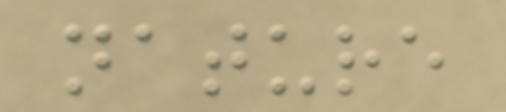nature
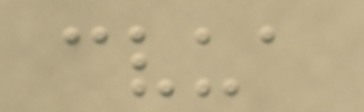cvua
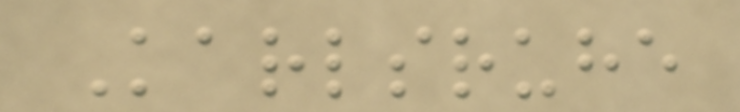Karlsruhe
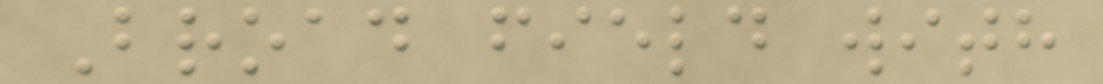Broad field with
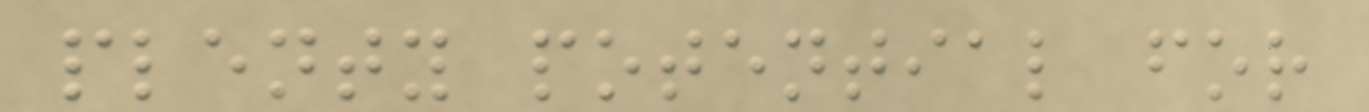plenty potential for
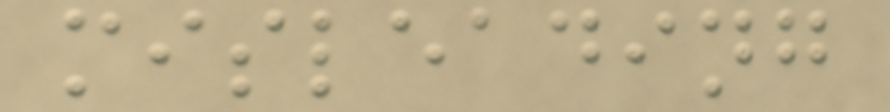misleading
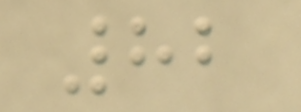82
